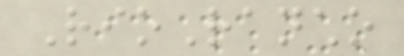RioRancho
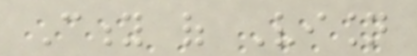City of Vision
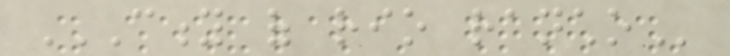CITY OF RIO RANCHO
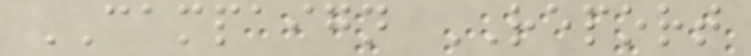CAMPAIGN REPORT
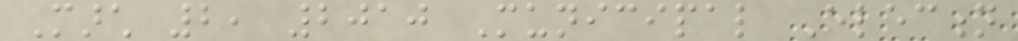March 2, 2010 Municipal Election
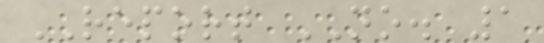REPORT NO. 1
